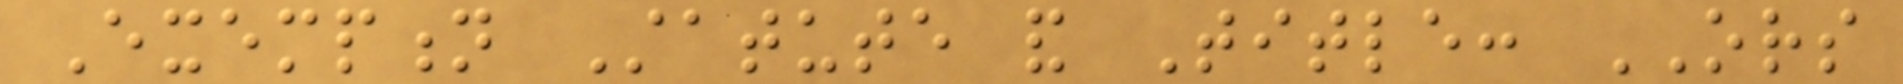Exemption Statute and Title: ORS
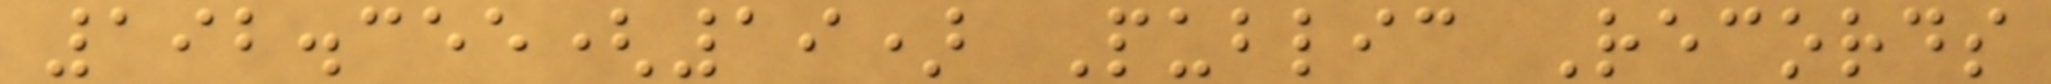192.355(19) Public Records
